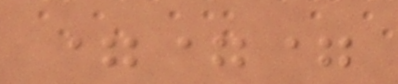===
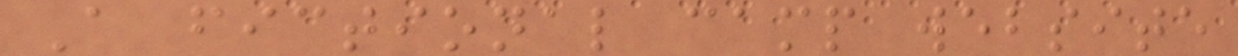A fictional camp website
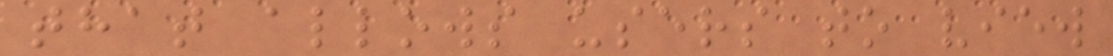that allows users to view
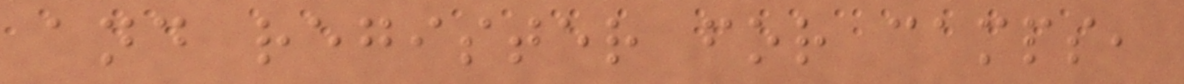and register for camps,
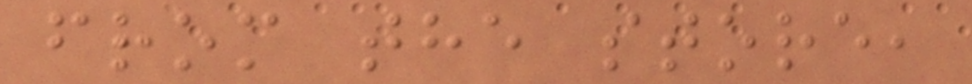from the store,
